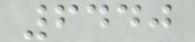6440
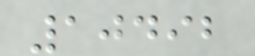10492
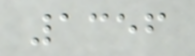1356
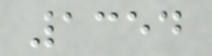1354
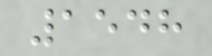1548
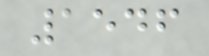1546
